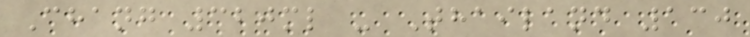Chang 320ml - Thailand 130
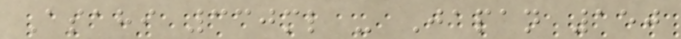Asahi 330ml - Japan 150
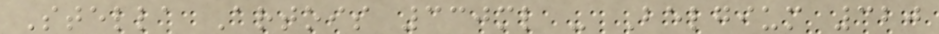Stella Artois 330ml - Belgium 320
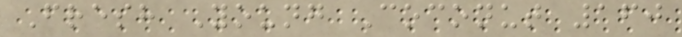Fresh Young Coconut 160
